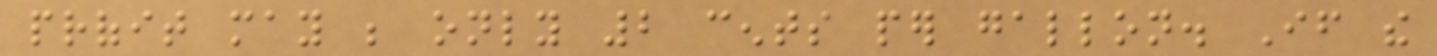profit may be only 2 cents per gallon. If the
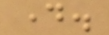day.
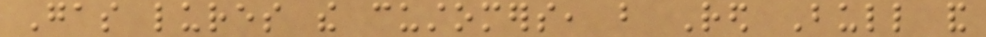Gas lures the customers, but Red Bull and
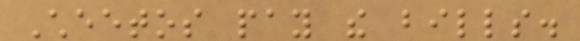Cheetos pay the bills.
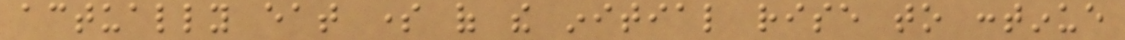actually eat some of the initial rise to continue
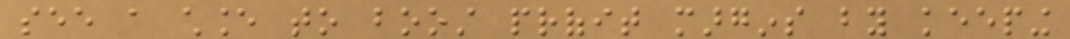see a chance to boost profit margins by keeping
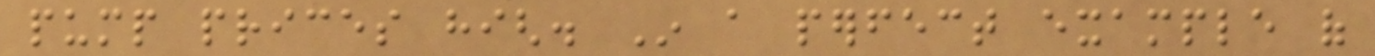pump prices high. In a perfect example of
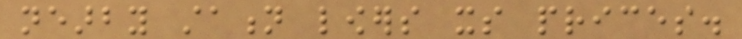nearby station lowers its prices.
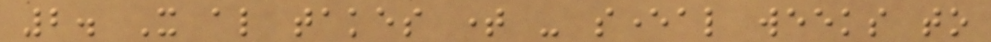2. It also takes time - several weeks to
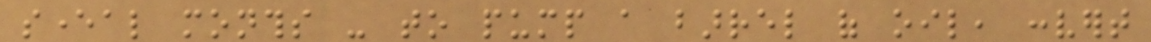several months - to pump a barrel of oil, convert
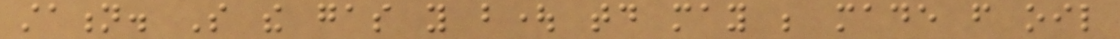station. So the gas you bought today may be made from oil
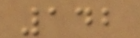142
